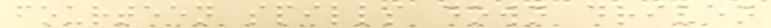fourteen spills down driven
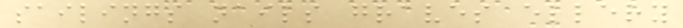sailings nails graves ellery
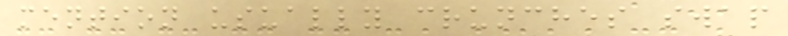mention usually crunches swap
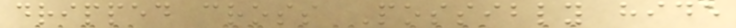dripped cross Possibly hide
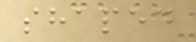shaped
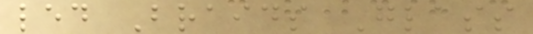led Braids Glass
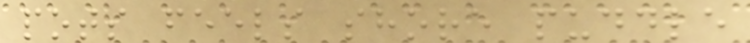pots feels shore puddle
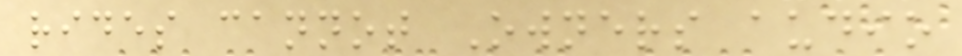rides cannot Owners audio
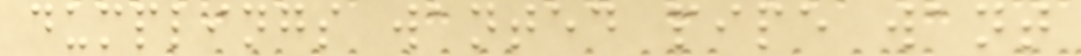dumplings wanted pipe want
